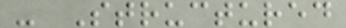- Structured
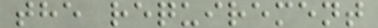the requirement
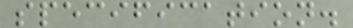specification.
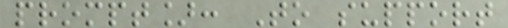prompt]: To support
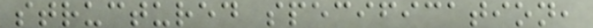structured specification,
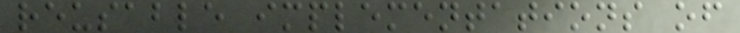reusable implementations of
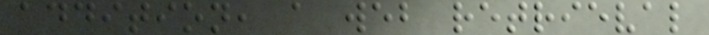addition, a web retrieval
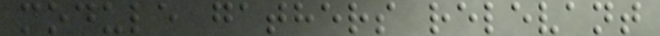module gathers relevant
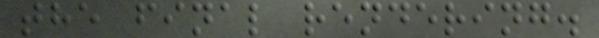the final rendering.
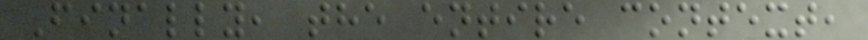Finally, the entire context,
